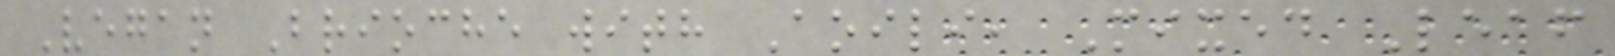Vegan Brioche with Aoili, Mixed Leaf
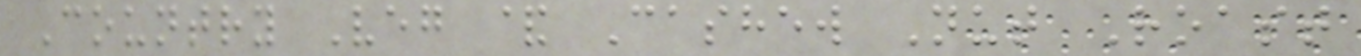Country Veg & Cashew Nut Roast
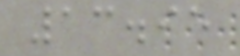13.95
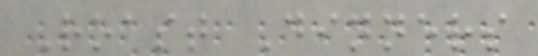Roast Dinners
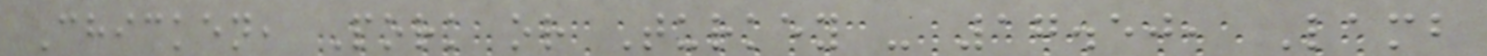Chicken, Pork or Turkey - 17.50, Lamb
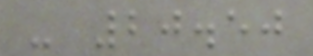- 20.50
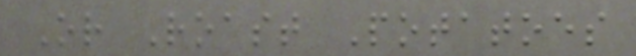Or Roast Potatoes
